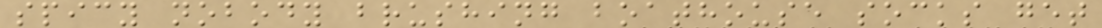spicy nobody brushing boathouse socks get
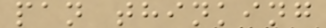pan thinking
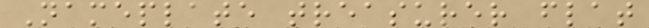Nameplate treasurer flat
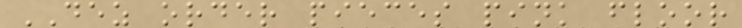DEZ order pieces pink floor
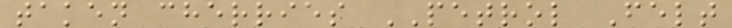taken cherries PETROL Felt
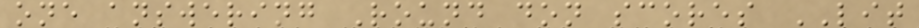one answering Round don scores LIT
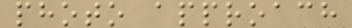photo approach
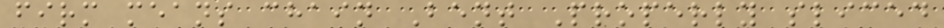firm means chain Bent Properly sliced
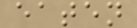eaten
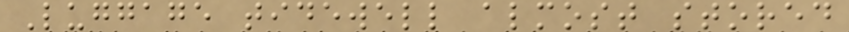Luggage tidewell almost stored
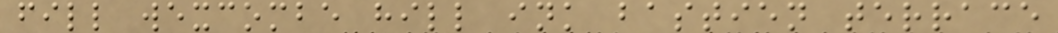fill wexcombe hill ink bastien terrace
